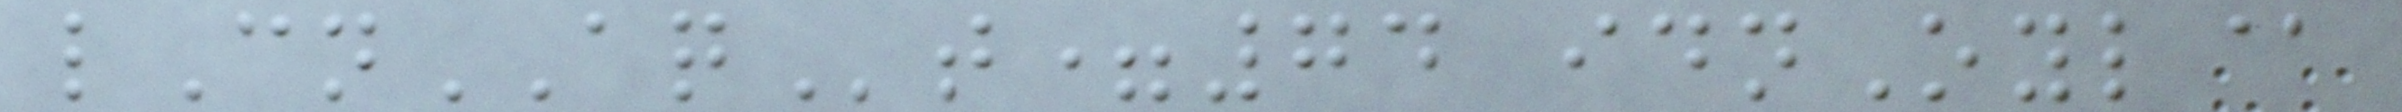lCnAQt=74 idnOyl@
